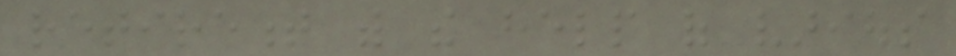retirement with the help of various
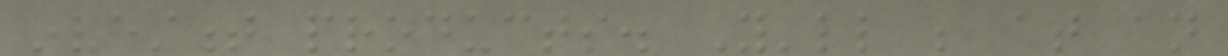investment products. You'll be at an
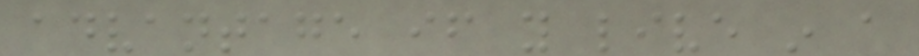advantage if you live in a
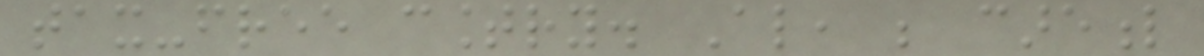tax-free country. Also, be careful
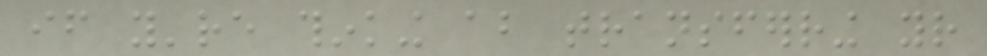if you're thinking about transferring your
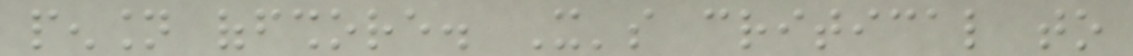pension offshore. It's critical to
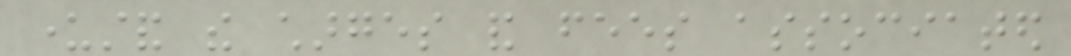understand the charges and fees associated
